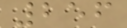256
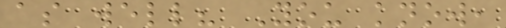as well? You know,
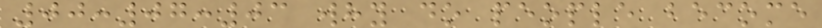00:07:03 why do people become
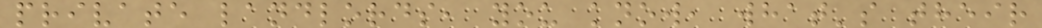private landlords, you know, what's their
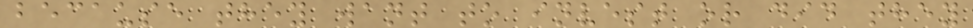because they want to invest or did they
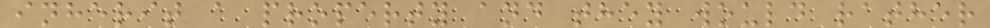inherit a property and they would rather
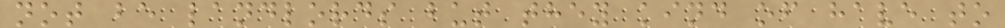not be landlords but they kind of have to
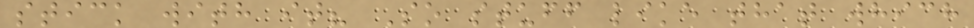stick with it? So stuff like that which
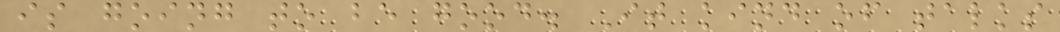is going to be good. It kind of talks
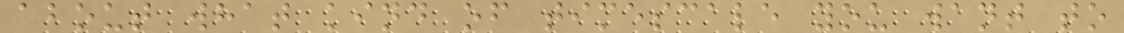about what kind of timescale you want to
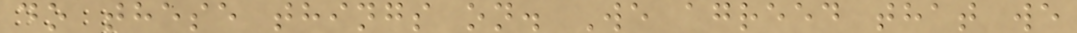do these things on. We agreed that we
